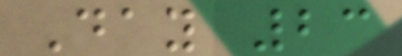Day 23
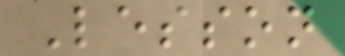Lesson
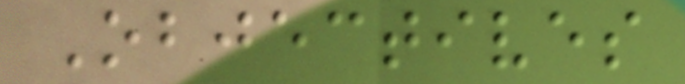Objectives
